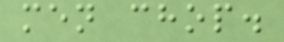men chop.
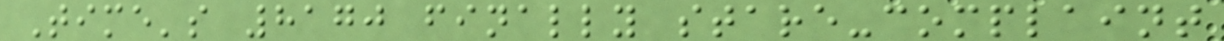Time's 8170 finally stare-complaint
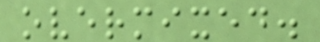overmixed.
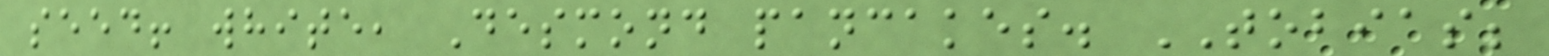seed! white, Desmond pancakes. TOBIAS;
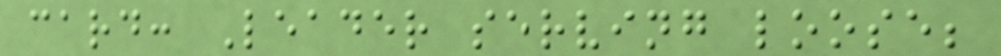card: Leader serving loose;
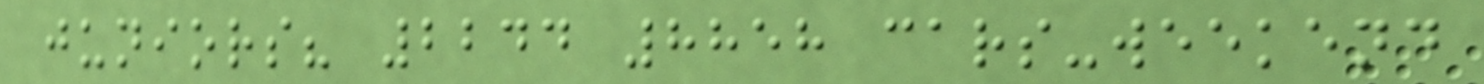juniors? 2244 8858 cars-weekend
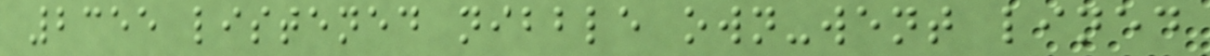2355 listened nibble own-went lined
